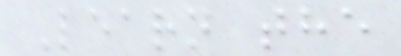Learn the
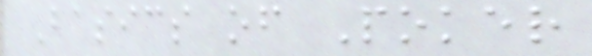Basics of Poker
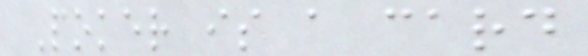Poker is a card
